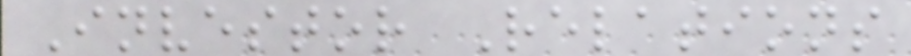Investor Relations
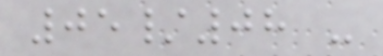05/08 -
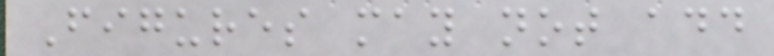Figures may not add
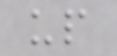up
